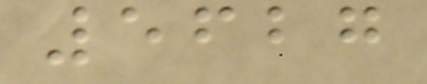5627
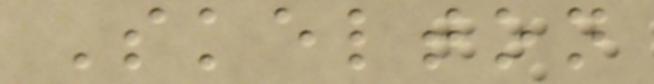Skelton
